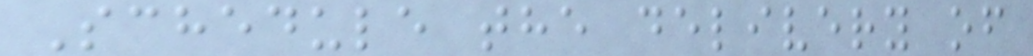Schedule the delivery of
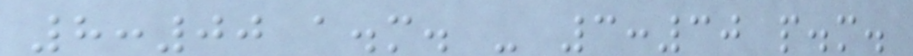8:00 a.m. - 3:30 p.m.
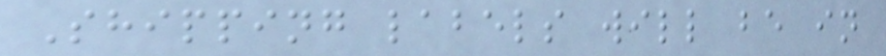Shipping labels will be in
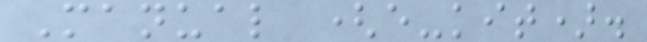Manual (e-kit).
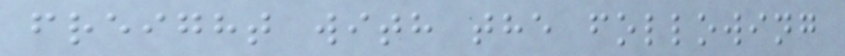freight with the following
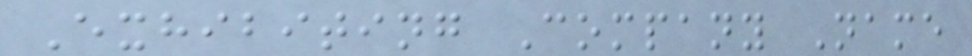Exhibiting Company Name
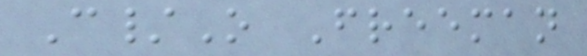C/O Freeman
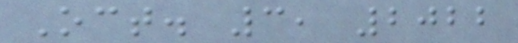Oct. 3, 2022
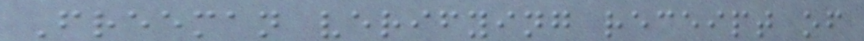Freeman verifying receipt of
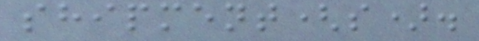shipment(s).
